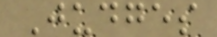Judges
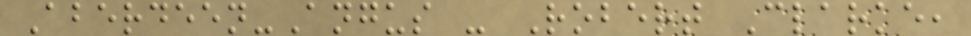Aberdeen-Angus - Robert Clarke,
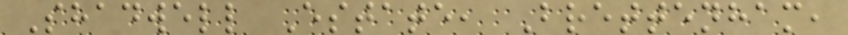Shadwell Estate, Brettenham,
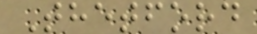Thetford
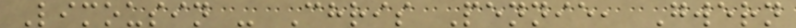Limousin - Chris Pennie, Gwern
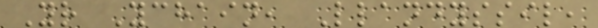Yr Ychain, Llandyssil,
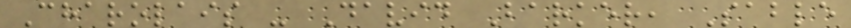Charolais - David Barker, Sable
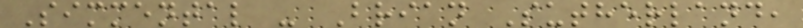Simmental - Brian Sutherland,
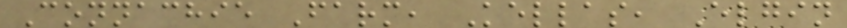Connachie Farm, Kellas, Elgin
